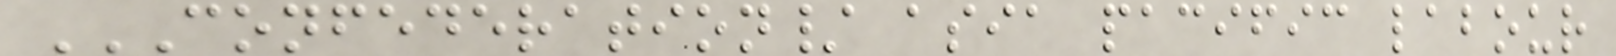CONFEDERATION/ ASIA PACIFIC LABOUR
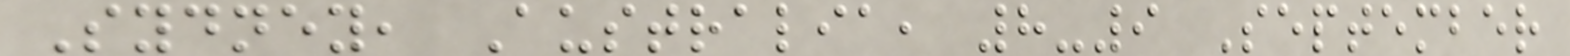Sydney, Australia, 8-9 September
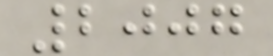2007
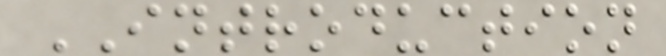INTRODUCTION
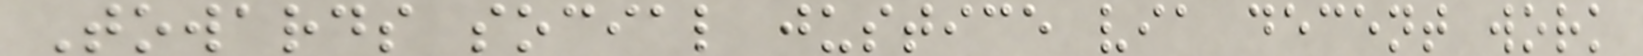Towards social justice via decent work
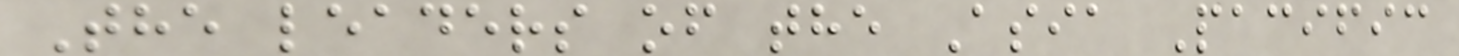The leaders of the Asia Pacific
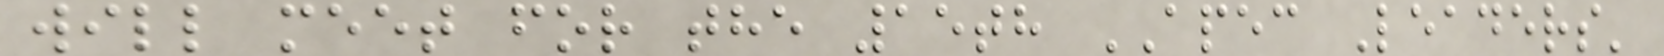will meet for the 15th APEC Leaders'
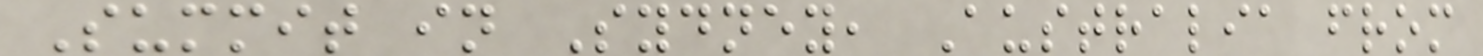Summit in Sydney, Australia from
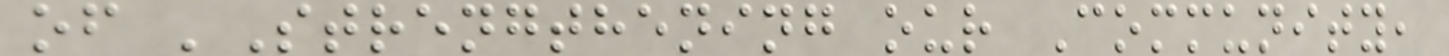of 'Strengthening our Community,
